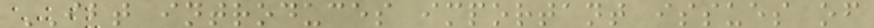IBT introduces important issues of
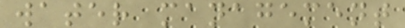water management
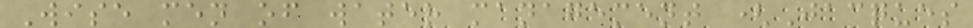Wise men of water management (Jacques
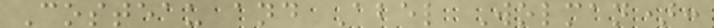Costeau and Abel Wolman):
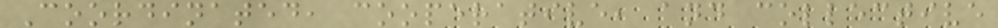Coordinated, cooperative, and collective
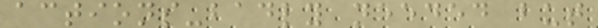actions-badly needed but
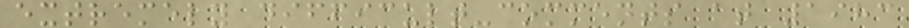extremely difficult-comments at 1983
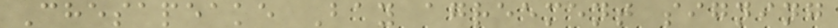Chesapeake Bay agreement signing
